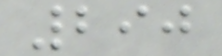290
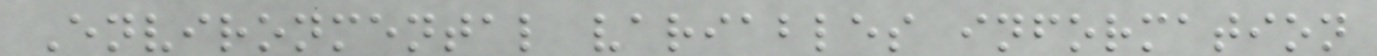Environmental variables information
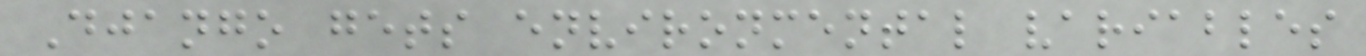Django gets environmental variables
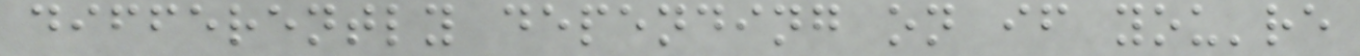differently depending on if you're
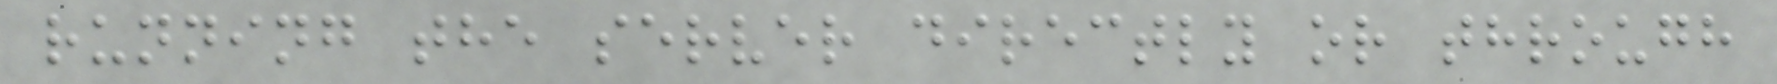running the server directly or through
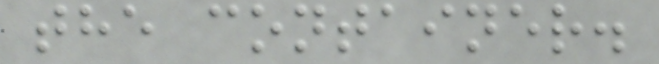the container.
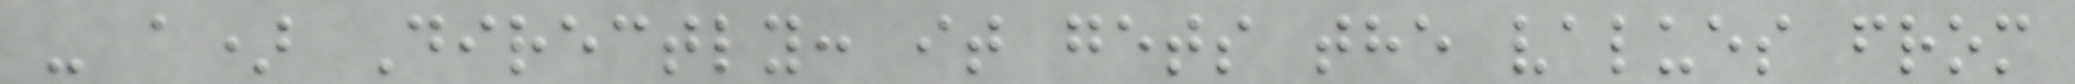- a) Directly: it gets the values from
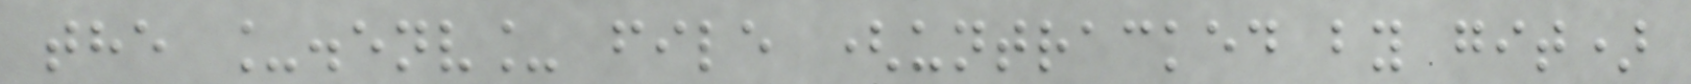the _.env_ file (untracked by git)
